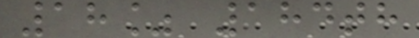18% 184th
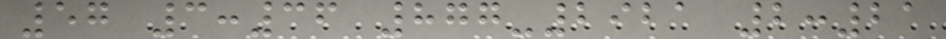57 3:36 877-2921 2:21
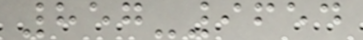857-9654
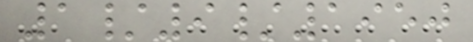1/9/1950
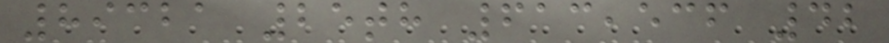89321 25th 613,536 42
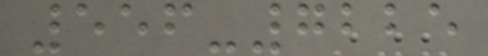556-7225
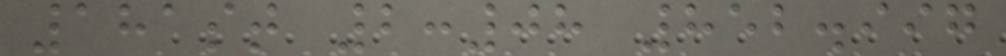181st 2:08 852.997
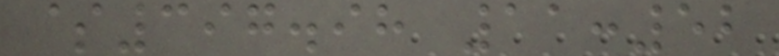$397.98 11:52
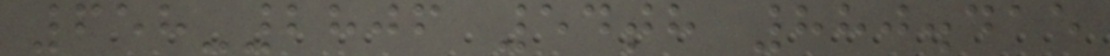658-2806 54th 880.415
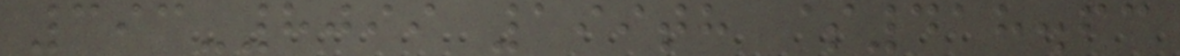393-8099 199th $418.63
